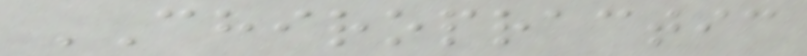CHIROPRACTIC
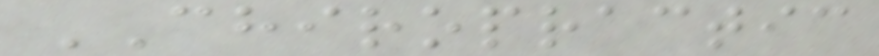CHIROPRACTIC
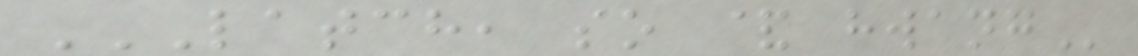LATCH, SO & HWANG
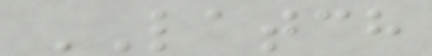LATCH
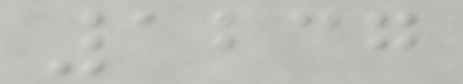1237
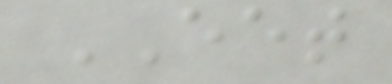EET
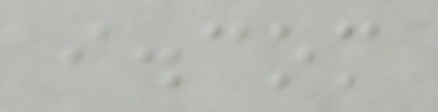i.com
